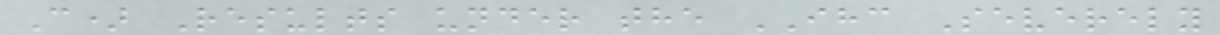C) Results under the IHC Severely
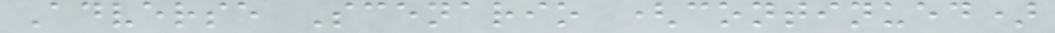Adverse Scenario (continued)
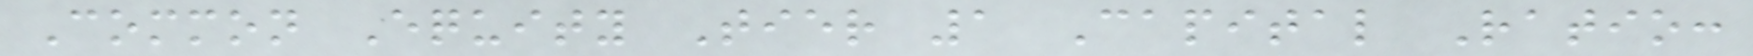Common Equity Tier 1 Capital Ratio:
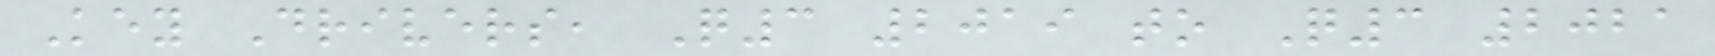Key Drivers, Q3 2019 to Q3 2021
